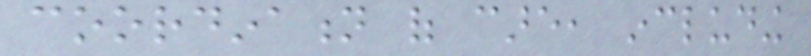coordination of care, including
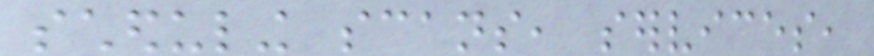scheduling scans, services,
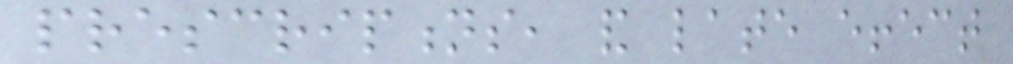prescriptions, and late effect
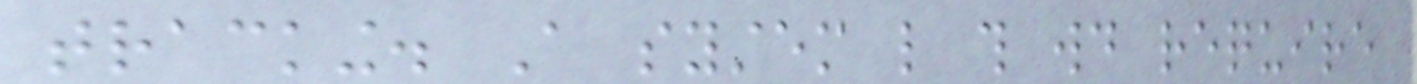tracking. A system like this would require
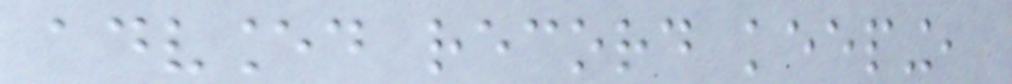advanced record keeping,
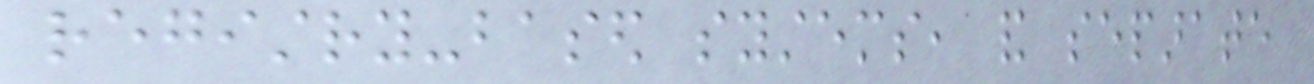registry-based systems, and separate
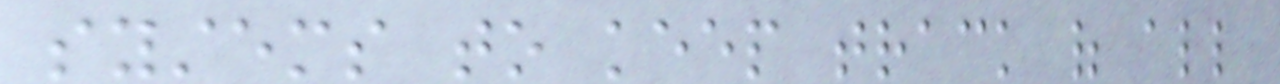systems to keep track of all
